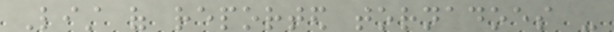List of reported tornadoes -
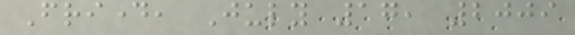Friday, July 17, 2009
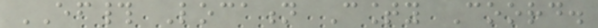EF# Location County Coord.
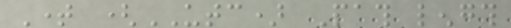Time (UTC) Path length
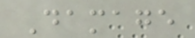Damage
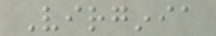Virginia
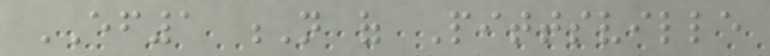EF1 N of Pittsville
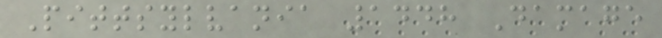Pittsylvania 1448 Damage
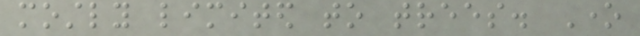mostly limited to trees. One
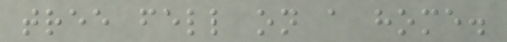tree fell on a home.
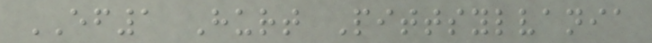EF1 Hurt Pittsylvania
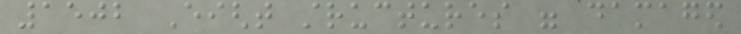1502 Eight structures were damaged
